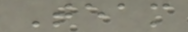Team
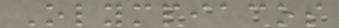Olympiacos
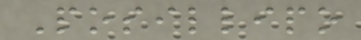Posillipo
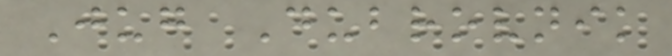Jug Dubrovnik
